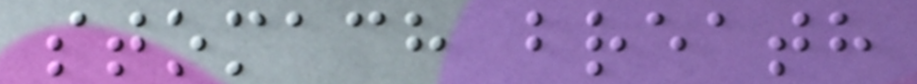stomach breath
